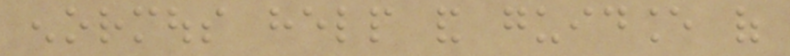enormous help and guidance of
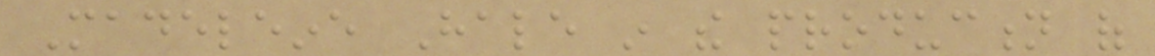Madeleine Hale in the production of
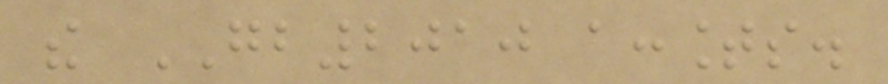the GB2010 accounts.
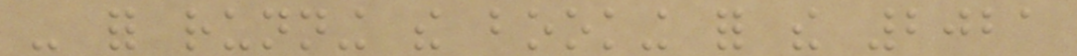- for running the booking for the 2021
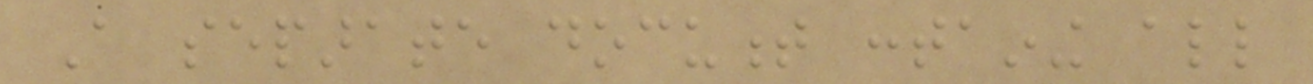A separate document containing all
